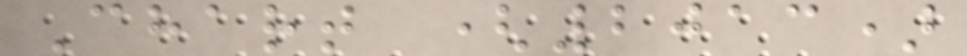Chart (2013)
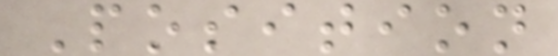Position
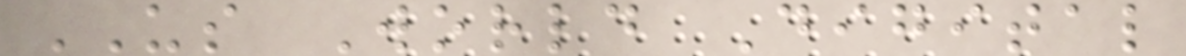US World Digital
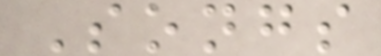Songs
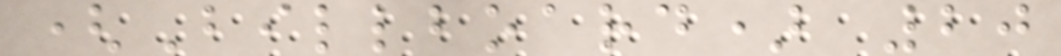(Billboard) 20
